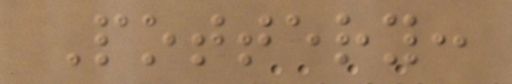Pottery:
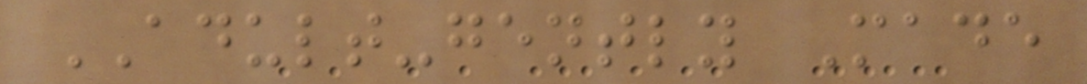ADULT-gently Made
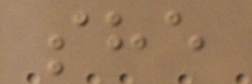she
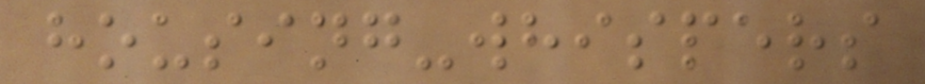housing-whispers
